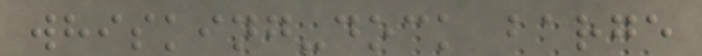whisking-dock barge
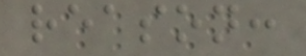reason:
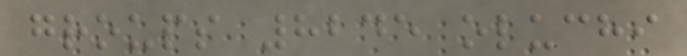groups 8245 oluchi
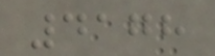4178
